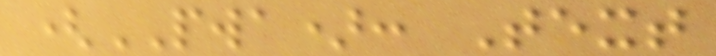(PWA): Text
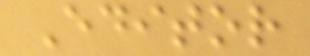Editor
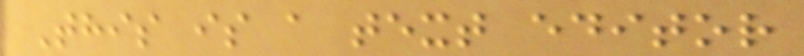This is a text editor
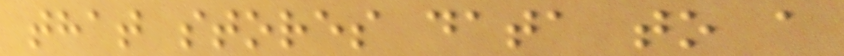that stores data to a
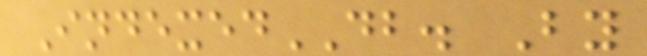IndexedDB. By
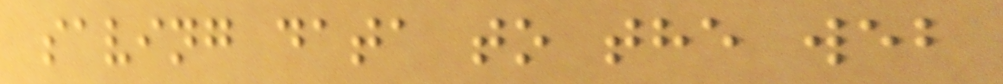saving data to the web
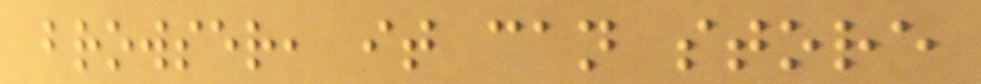browser, it can store
